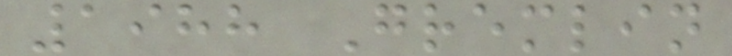1988 Gremlin
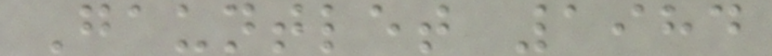Gauntlet 1984
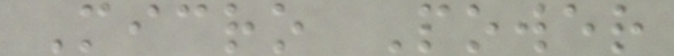Micro Power
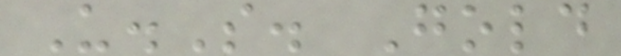U.S. Gold
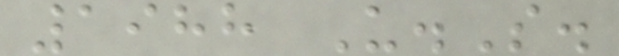1988 U.S.
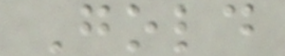Gold
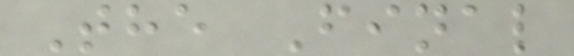The Final
